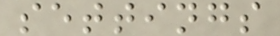settings
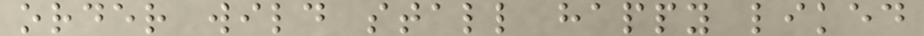order wild stall happy liked
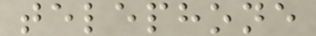telephone
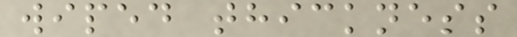wiped thickness
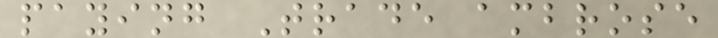paying Trade ambrose
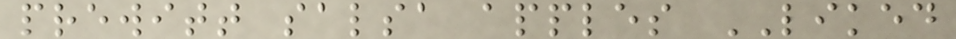prewitt salsa apples LIKED
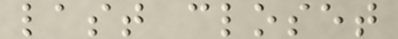last closet
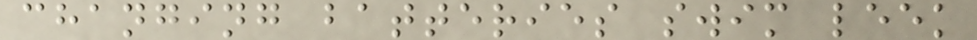changing batteries swim leek
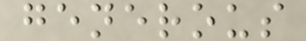generous
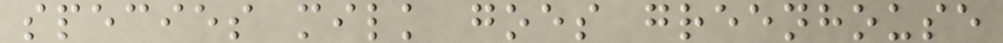species milk goes greenhouse
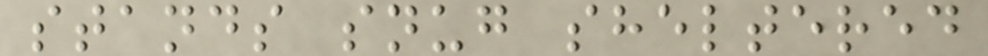stands snug sheltered
